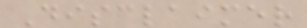Disclaimer
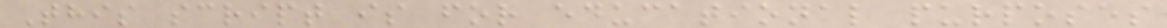This script is for educational purposes
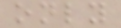only
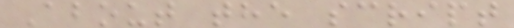About the script
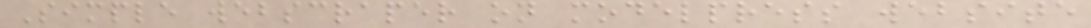Simple webscraper on modelpress website
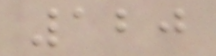120
